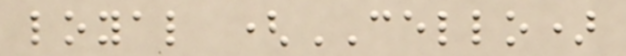loyal (CELLO)
